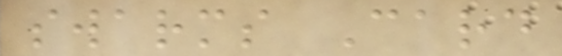swarms Card
